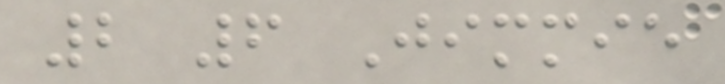2 6 Jimmie
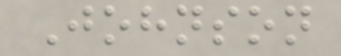Johnson
